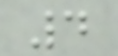4
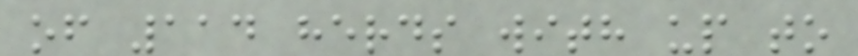of 114 herds with up to
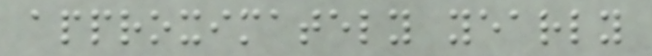approximately yearly
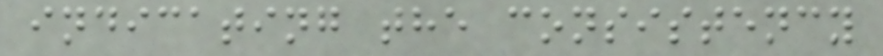indicating the consistency
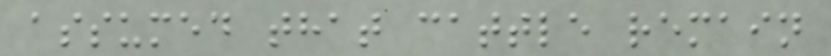assumed that cattle remain
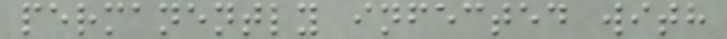permanently infected with
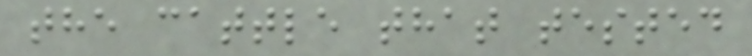the cattle that tested
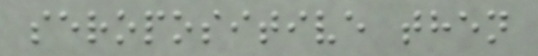seropositive then
